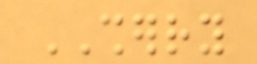SHERRY
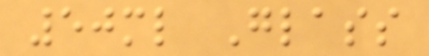50ml Glass
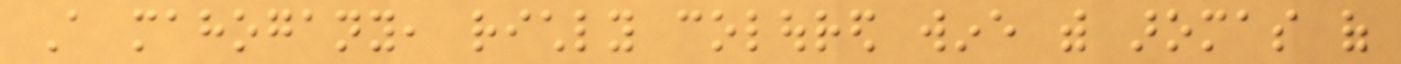A mahogany, richly coloured wine with aromas of
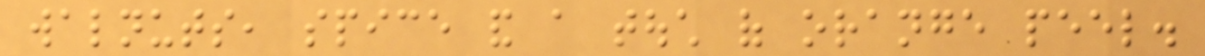walnuts, spice and a touch of orange peel.
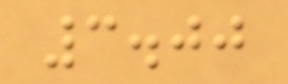3.00
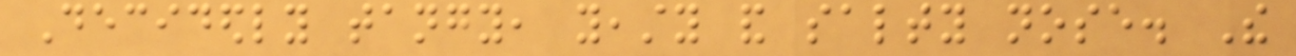Decidedly tangy, yeasty and salty nose. The
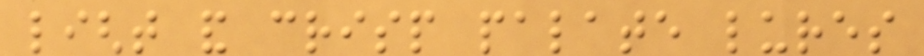light and crisp palate lures
